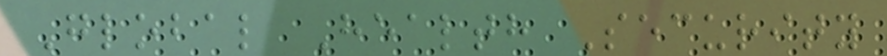Global Health Security
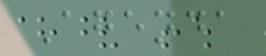Agenda
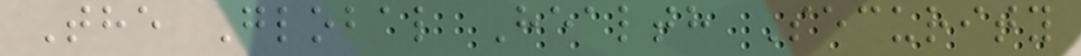The Global Health Security
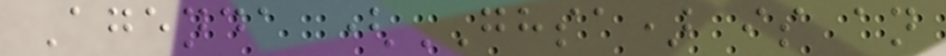Agenda (GHSA) is an
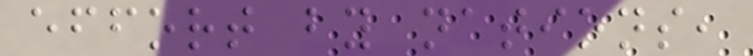effort by nations,
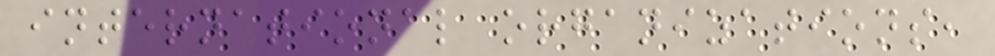international organizations,
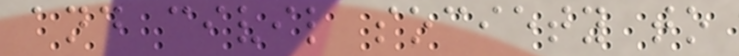and civil society to
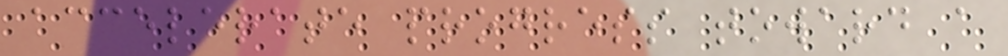accelerate progress toward a
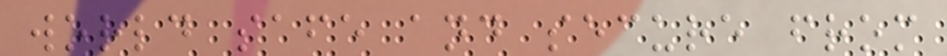world safe and secure from
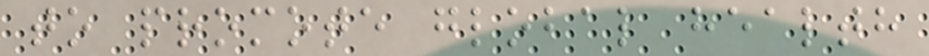to promote global health
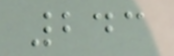243
